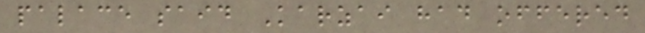palace said Karzai had offered
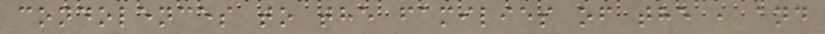condolences to the families of the , and
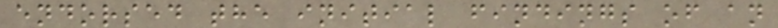endorsed the initial findings of an
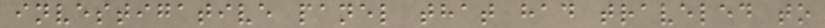investigative panel that had traveled to
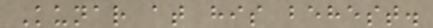Kunar at his behest.
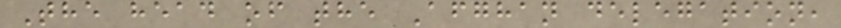The head of the Afghan delegation,
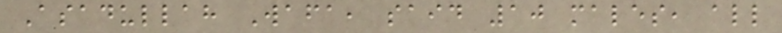Asadullah Wafa, said 10 males, all
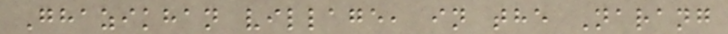Ghazikhan village, in the Narang
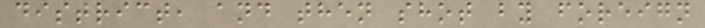district, and then shot by foreign
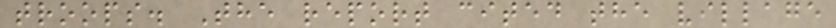troops. The report cited the village
